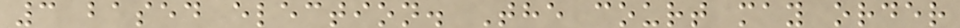3 based election. The court may order
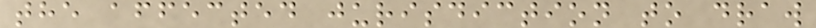the affected jurisdiction to draw
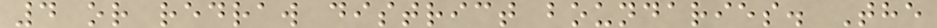4 or redraw district boundaries. The
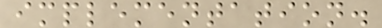implementation.
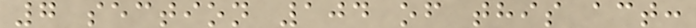7 section 104 of this act:
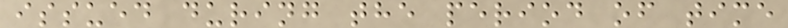issued during the period of time
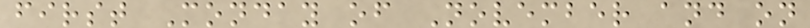first Monday of November and on
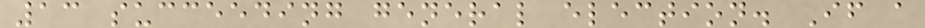13 succeeding general election. If a
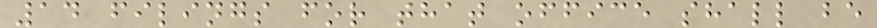14 filings for that office shall be
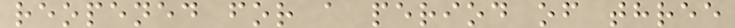reopened for a period of three
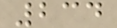234
